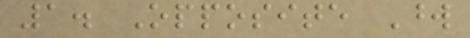1. Opposite Word
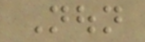Noun
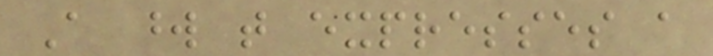A word that expresses a
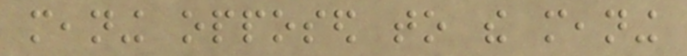meaning opposed to the meaning
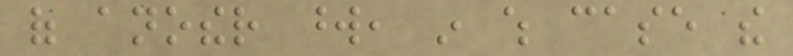of another word, in which case the
